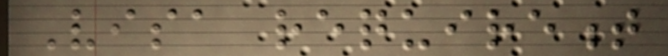Visa requirement
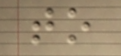to
